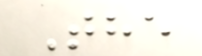The
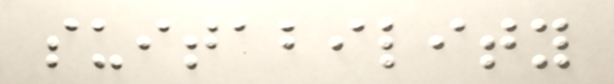suitability
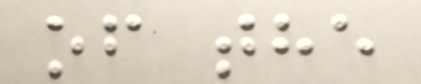of the
